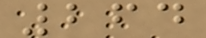264
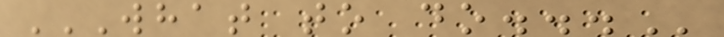WHAT TO DO...
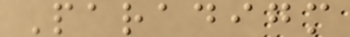Paradigm
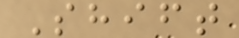Shift
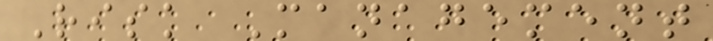Risk Management
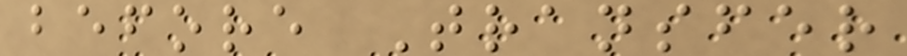before Transfer
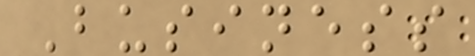Business
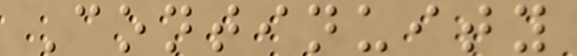Continuity
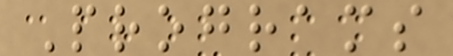Programs
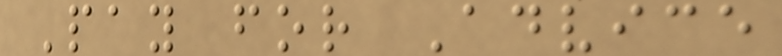Pay for Advice
